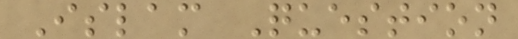Islam Question
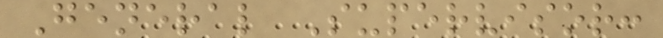General Supervisor:
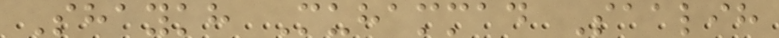Shaykh Muhammad Saalih
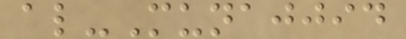al-Munajjid
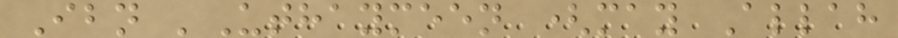Ibn 'Uthaymeen (may Allah
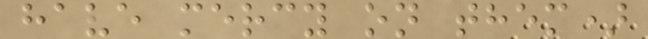have mercy on them)
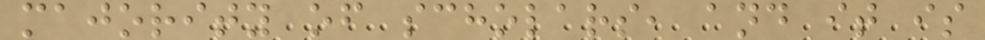majority of scholars, and it is
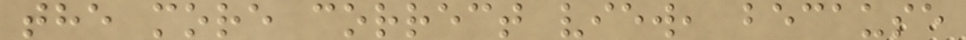the more correct view, because
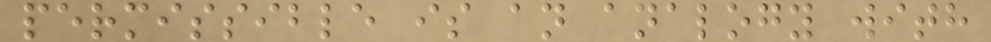permissible is an analogy with
